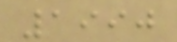1990
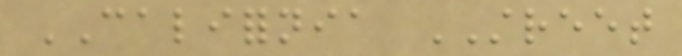CALIFORNIA STREET
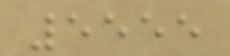5555
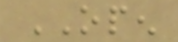OPEN
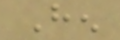Hen
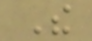The
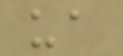ua
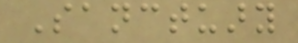Sanctuary
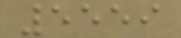5559
